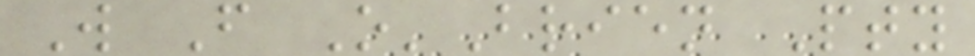W F O'Brien Pty
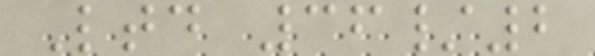Ltd 36/2
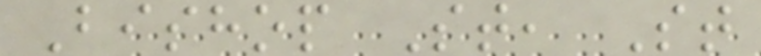Bishop St, St
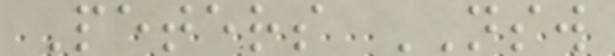Peters NSW
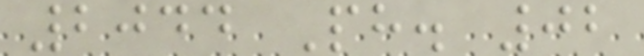2044 Ph. 02
